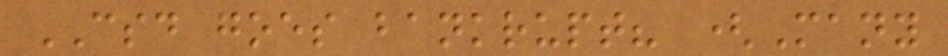CSD goes bankrupt? (Many
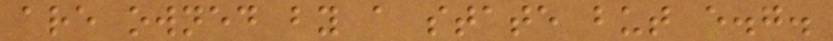are owned by a state but e.g.
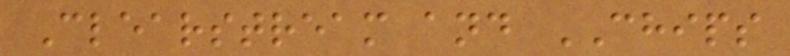Clearstream and CHIPS
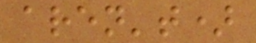aren't)
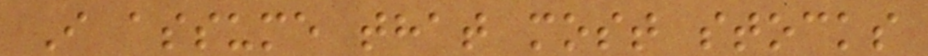I assume that most stocks
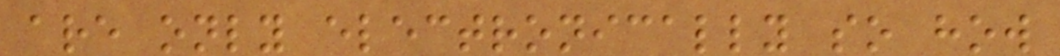are only electronically so how
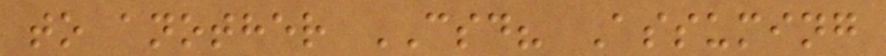to another CSD? Assuming
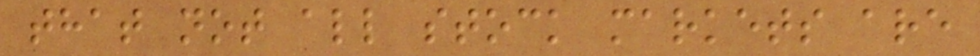that not all stock markets are
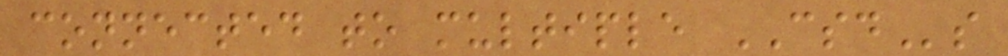connected to multiple CSDs
